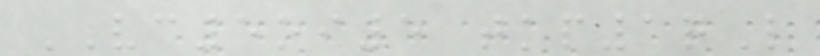VC5oi5 tkp1qL
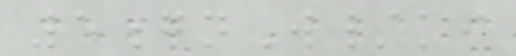5gnW/ki
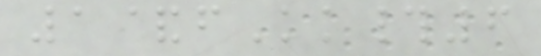1&fKk#6
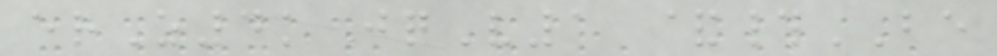erZ4k jqV1 &#BE
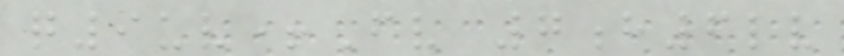q9uv+Fv 7h6lv
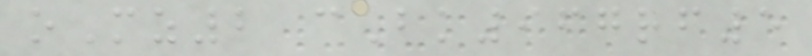oMz2 cBk967rf5
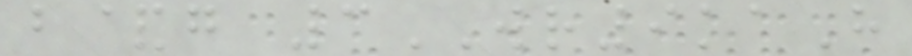b&g 3WR9kaH
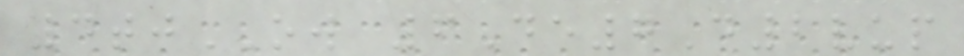4tjOW 6De7D2vup
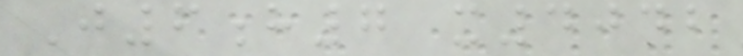J6h7 x4042
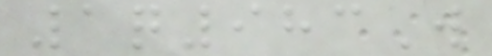1q983W
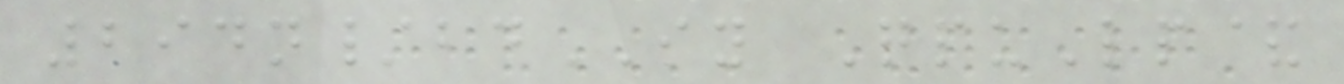294n/bdIY QpuLp&
